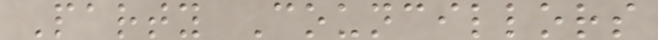Party Councillors
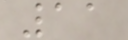11
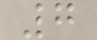7
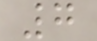7
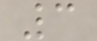3
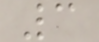3
